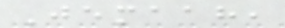Jemaah,
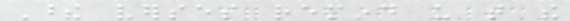These verses remind us that the
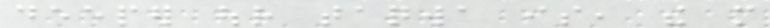deeper our taqwa is, the more
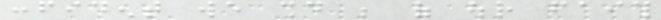confident we should be of our faith
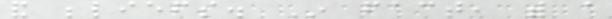and beliefs. In fact, with a
